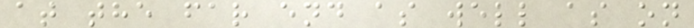at the far end as well as on
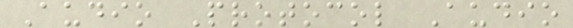Audio Protocol Audio
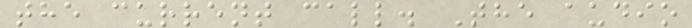the current call. The audio
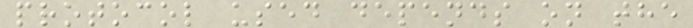protocol used depends on the
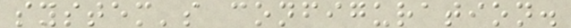system's configuration.
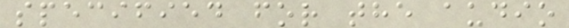specified for the audio
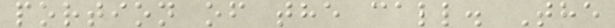portion of the call. The
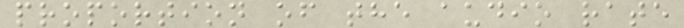proportion of the audio rate
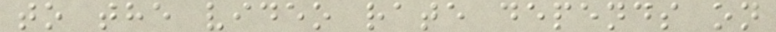to the video rate depends on
